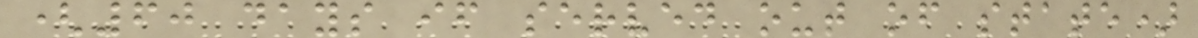(60 days if served out of state)
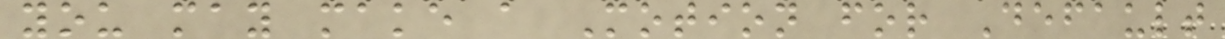you may make a Motion for Default
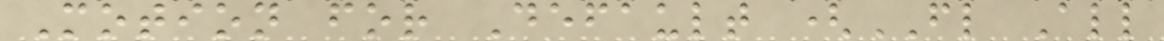Motion for Default (FL All
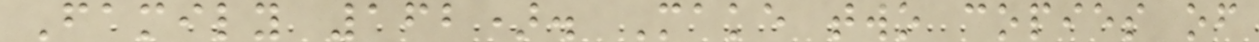Family 162). Make two copies of
